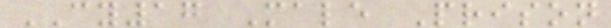CY17 Male Prison
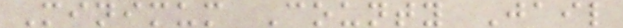Minimum County Jail
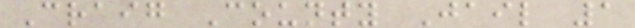Craig County Jail 1
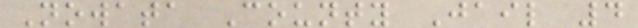Nowata County Jail 4
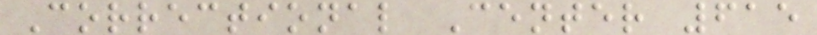Correctional Center 615
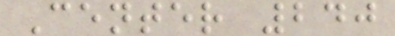Center 240
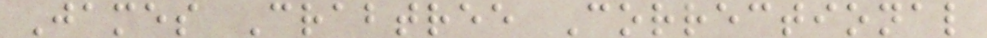James Crabtree Correctional
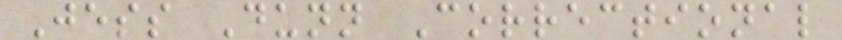Jess Dunn Correctional
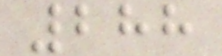288
